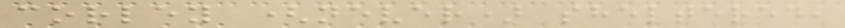corley (never) sheltered,
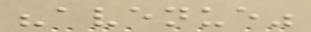"avenue"
